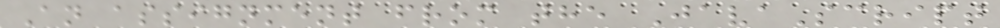An assignment from the JavaScript
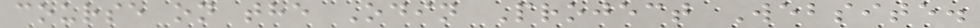course on the Odin Project Website.
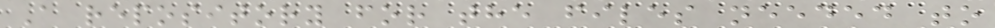A repository for the files needed to
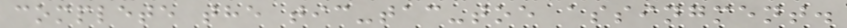complete the tic-tac-toe assingment.
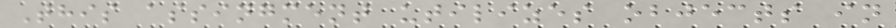This assingment utilizes objects in
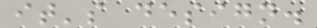it's design.
